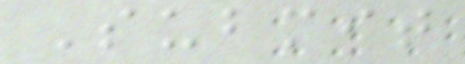Submit
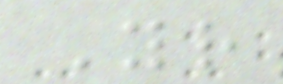Your
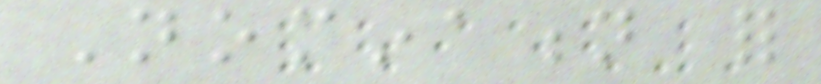Nomination for
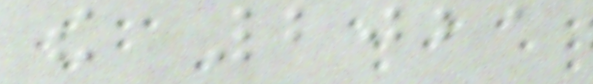the 2021
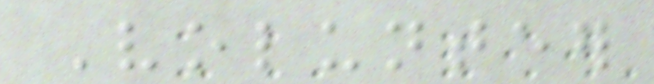Volunteer
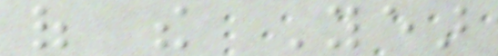of the Year
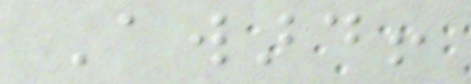Award!
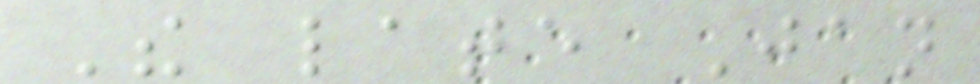The late Jan
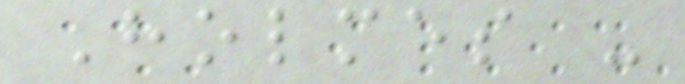Holmes -
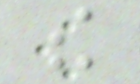the
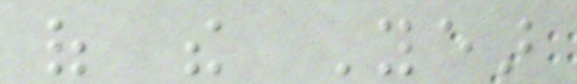of the Year
